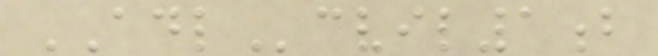ADLcvil1b
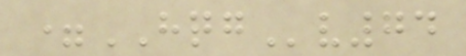=HQGv74
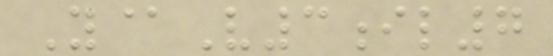Y@V3il7
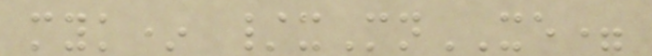myk* /xMnXE=
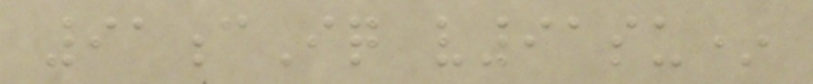91cIq v91su*
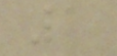1
